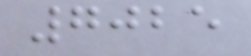7025
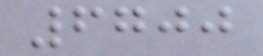6700
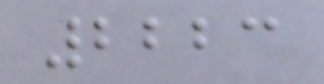2223
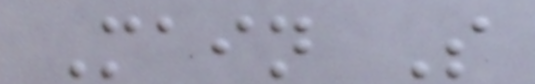Main S
